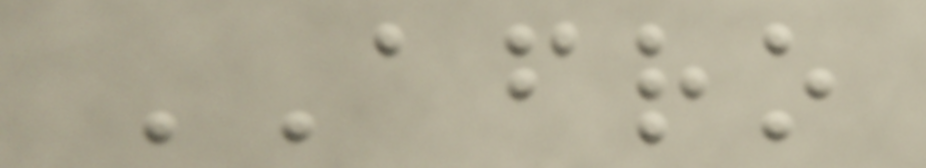AFRO
